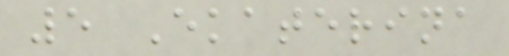5 Ekaterina
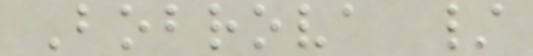Bobrova /
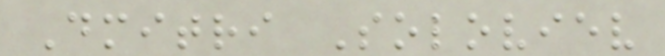Dmitri Soloviev
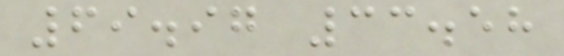69.97 33.58
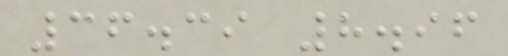36.39 8.96
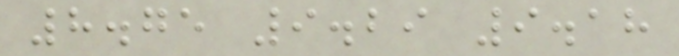8.75 9.29 9.18
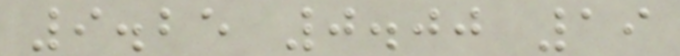9.25 0.00 19
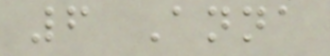6 Anna
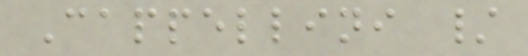Cappellini /
